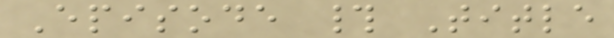Episode # Title
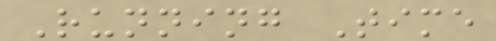Running Time
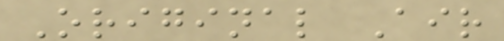Original Air
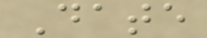Date
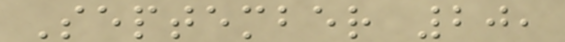September 20,
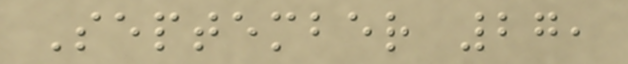September 27,
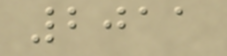2011
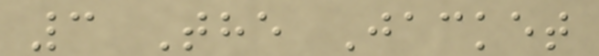3 The Jacket
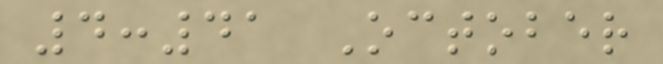4:41 October
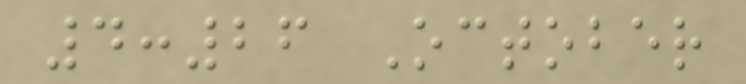4:26 October
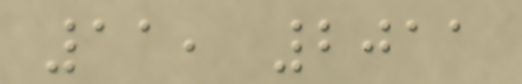11, 2011
